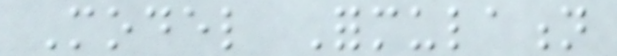Model Formulation
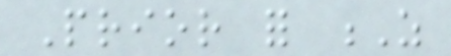Prior for Z
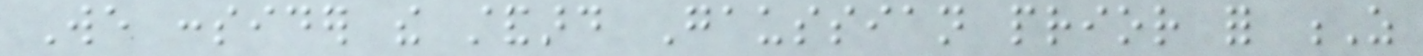We consider the standard Gaussian prior for Z
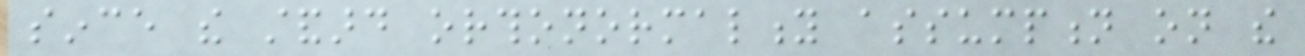since the standard orthonormality assumption on the
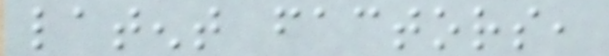latent factors,
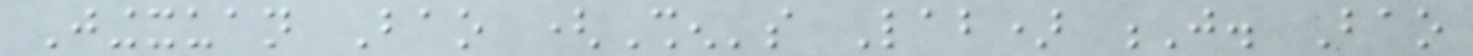Jingxuan Bao (Shen's Lab) J. Bao
